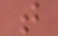t
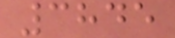3845
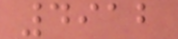4912
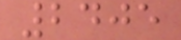2405
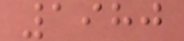1980
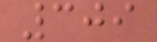309
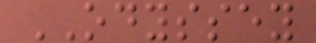ODYSSEY
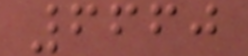6660
